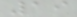19
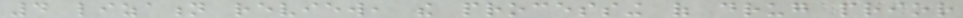4 lization review, the processing of drug prior
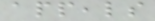appeals
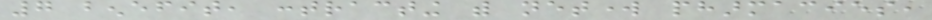7 benefit, contracting with network pharmacies,
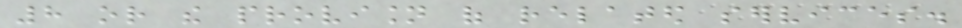8 or the provision of related services.
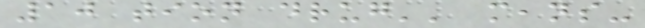10 tion drug'' means-
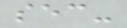sec-
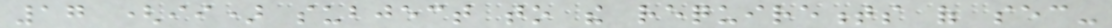17 (ii) subject to the requirements of sec-
